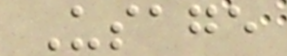Usage
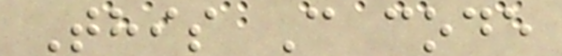This C code
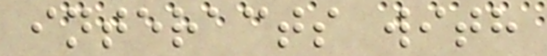interacts with
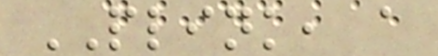PLINK, a
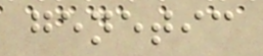genetic
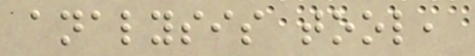analysis tool,
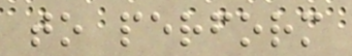to perform
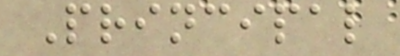Principal
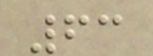63
